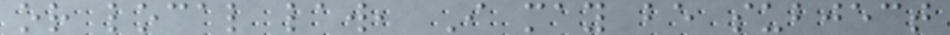or local law, I may be subject
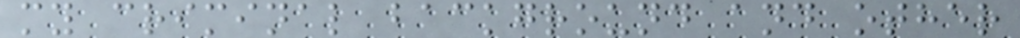my criminal background and other
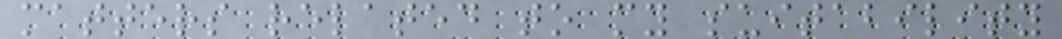matters related to my suitability
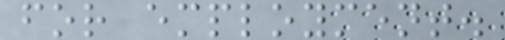for employment.
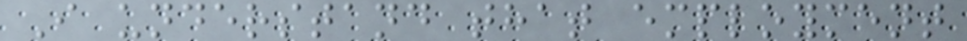I understand that employment
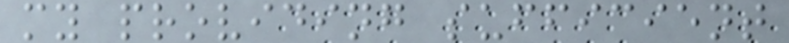my providing sufficient
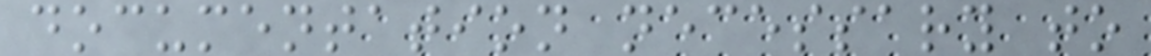documentation necessary to
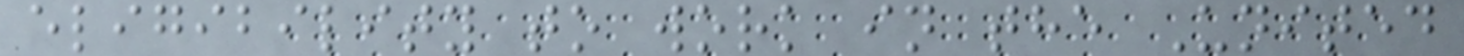eligibility to work in the United
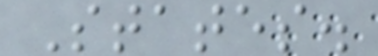States.
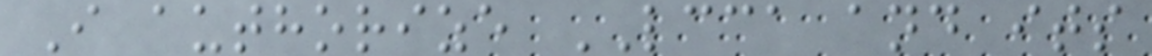I authorize LCCA and its
